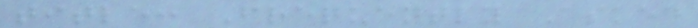title: Frequently Asked
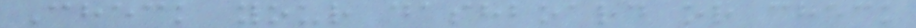Check your dashboard or check
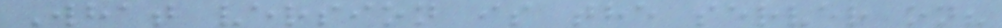What version is the server on?
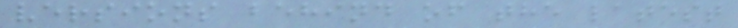versions behind of the latest
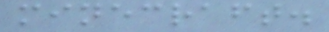minecraft.
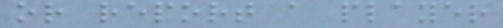or report a player
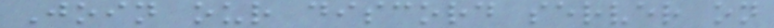Join our discord server on
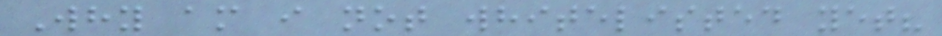Why am i not whitelisted yet?
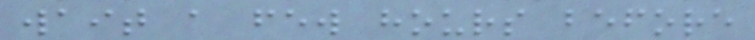wait a few hours before
